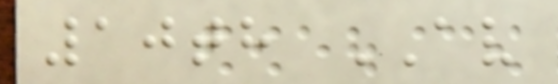10th AV
